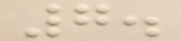7.
